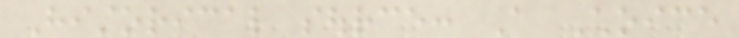Historical source: A Choice
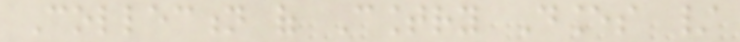Collection of Country Dances /
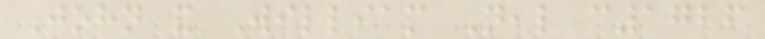John and William Neal c1726
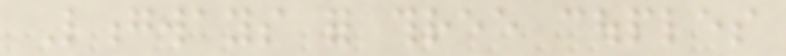Longways for three couples
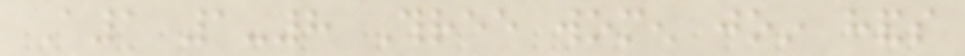A1 1-8 Three women join hands
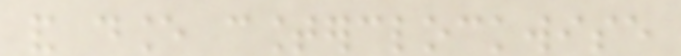and dance counterclockwise
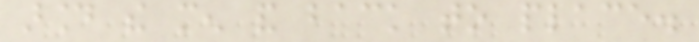around the men and back to place.
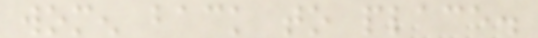women back to place.
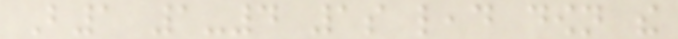B1 1-4 1s lead down the
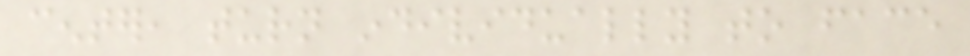center, turn individually to face
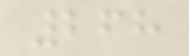268
